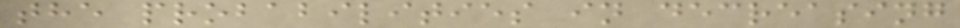the probabilities in decreasing
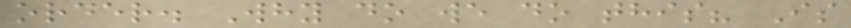order. Why do we do this? Is
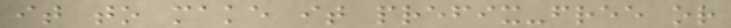it to make it prefix-free or
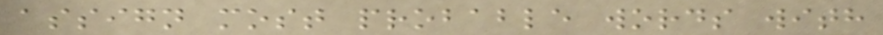assign most probable words with
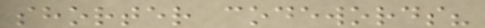shorter codewords?
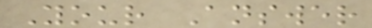Your Answer
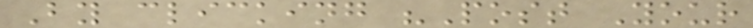By clicking "Post Your
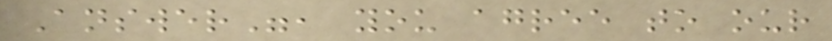Answer", you agree to our
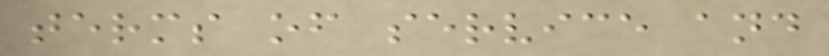terms of service and
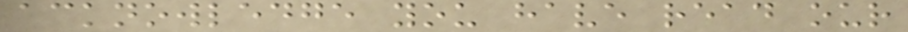acknowledge you have read our
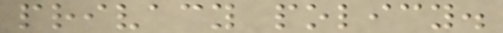privacy policy.
